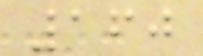160
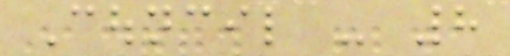Council - 8
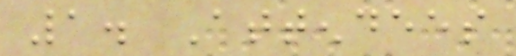1. Attendees
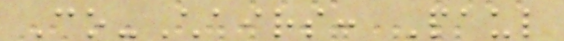Co-Chairs: Paul
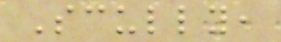Scully,
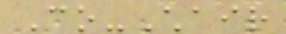Co-Chair
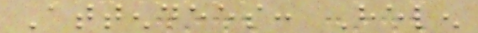Attendees: Helen
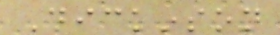Dickinson
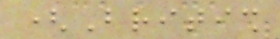(British
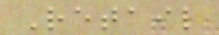Retail
